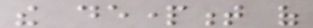the department of
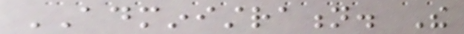ADMINISTRATION. The
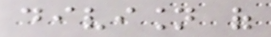division of
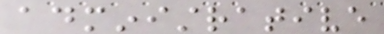administrative
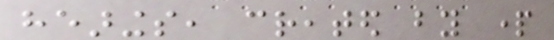hearings, created by part
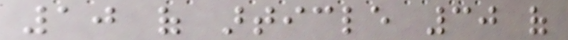10 of article 30 of
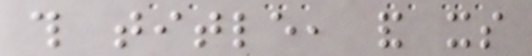this title, and its
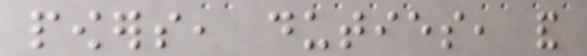powers, duties, and
